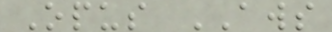Opus AWS
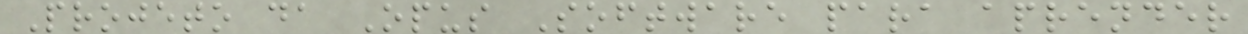Projeto da Opus Software para aprender
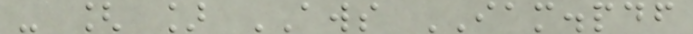- [ ] AWS IAM.pdf
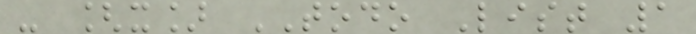- [x] TODO List 1
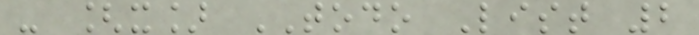- [x] TODO List 2
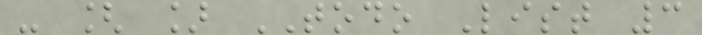- [ ] TODO List 3
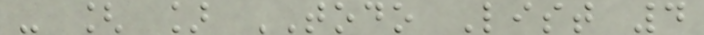- [ ] TODO List 4
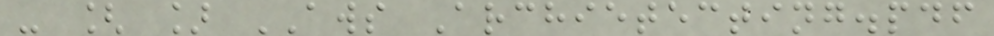- [ ] AWS Archietecting.pdf
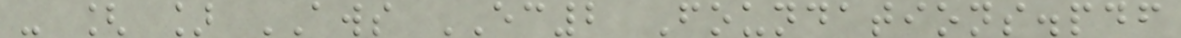- [ ] AWS EC2 Foundations.pdf
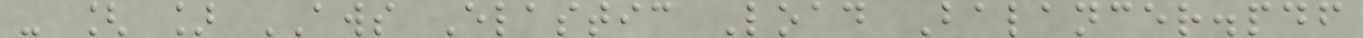- [ ] AWS Elastic Load Balancer.pdf
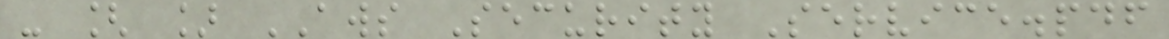- [ ] AWS Security Service.pdf
